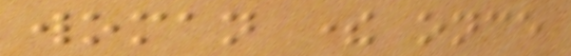woman there once
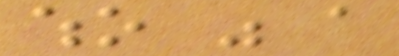who was a
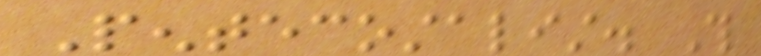Pentecostalist. This
